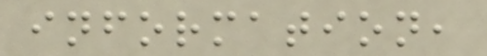information,
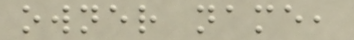owner name,
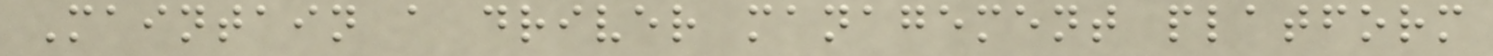Maintain a driver management platform
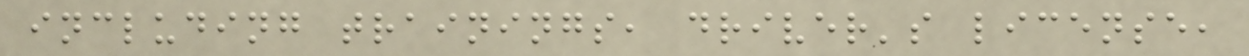including trainings, driver's license,
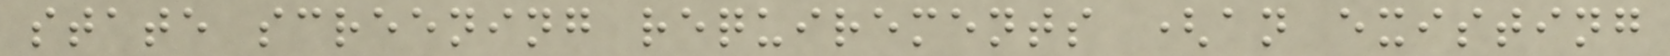state screening requirements (an existing
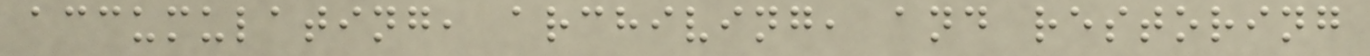accumulating, archiving, and restoring
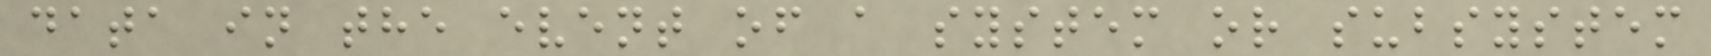data in the event of a system or subsystem
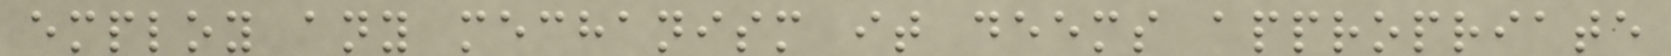employ any mechanism it deems appropriate
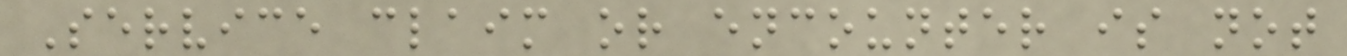Service claim or encounter is not
